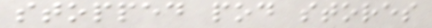stopped pod stores
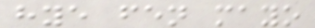hye fen mayo
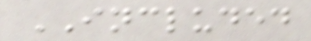INCLUDED
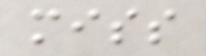miss
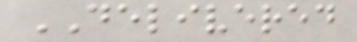DELIVERED
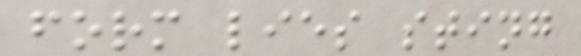form lies sting
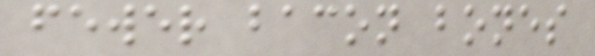fewer bacon bones
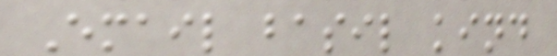Email basil kind
